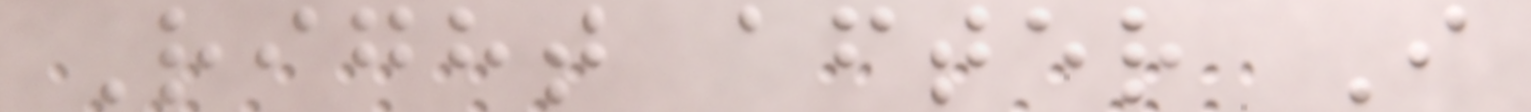Right after I
